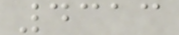4313
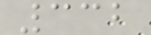332
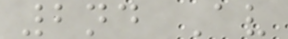2nd Av
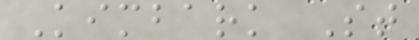Kimbark St
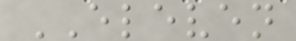ELEVEN
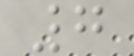7
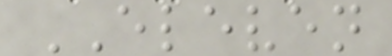ELEVEN
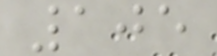105
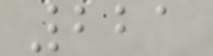221
